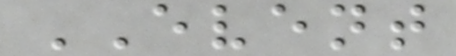EVENT
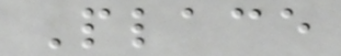Place
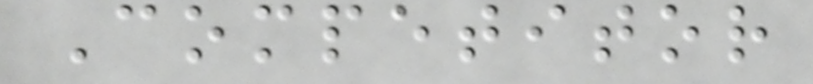Competitor
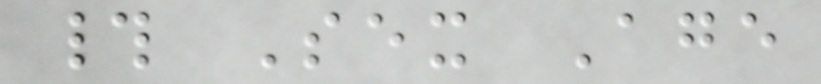# Sex Age
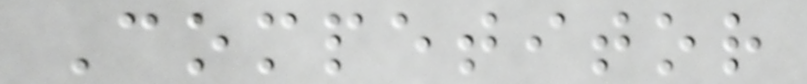Competitor
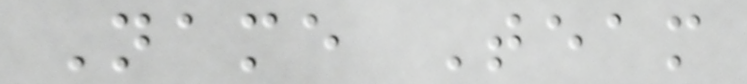Name Team
